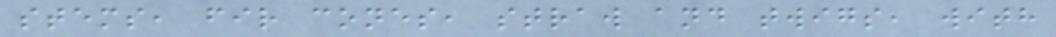stems, fir cones, straw and twigs, with
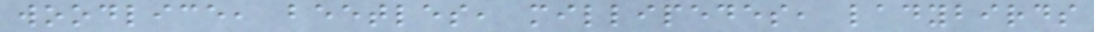woodlice, beetles, millipedes, ladybirds
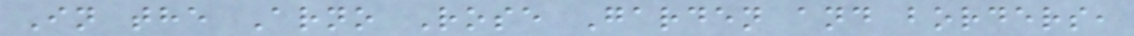In the Arno Rose Garden and borders,
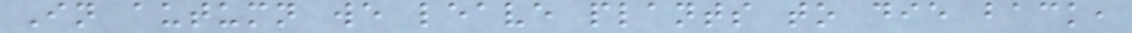In autumn we leave plants to die back,
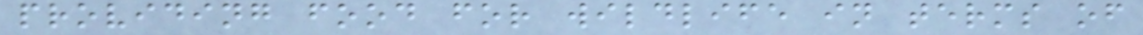providing food for wildlife in terms of
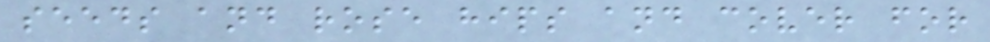seeds and rose hips and cover for
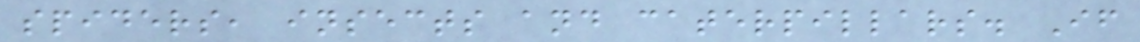spiders, insects and caterpillars. If
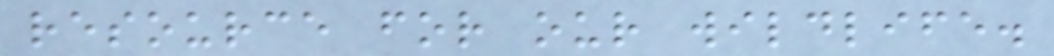resource for our wildlife.
